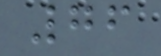76
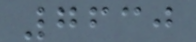7630
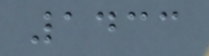1433
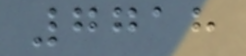7718
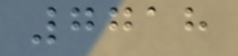7718
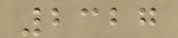2327
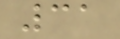31
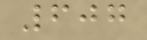607
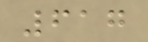617
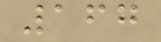167
